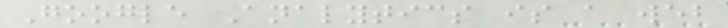Google Analytics is a web
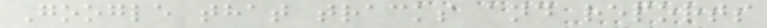Google that tracks and reports
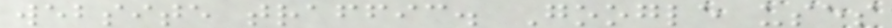website traffic. Google uses
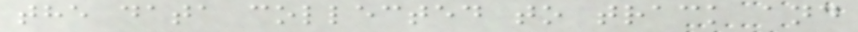the data collected to track and
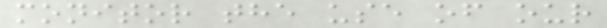monitor the use of our
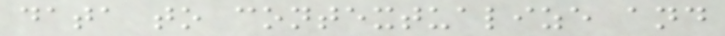data to contextualize and
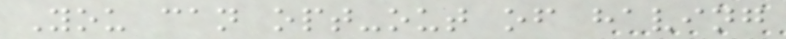You can opt-out of having
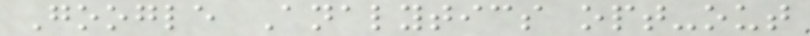Google Analytics opt-out
